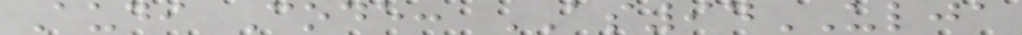Audi Code: AS94ULJA
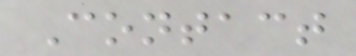Contact
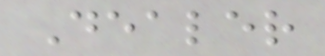Dealer
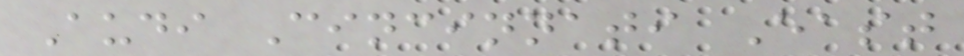Audi Cincinnati East
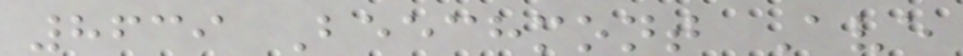8639 Beechmont Ave
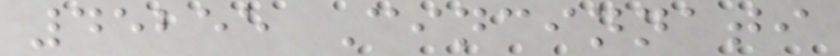45255 Cincinnati
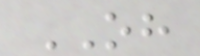OH
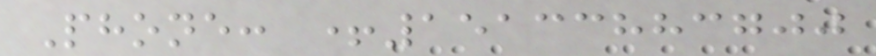Phone: +15133883700
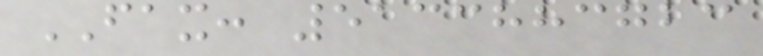FAX: 5133883723
